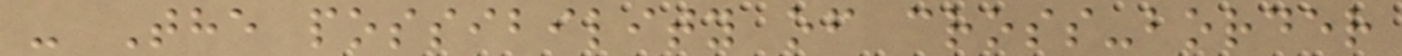- The possibility of cross-border
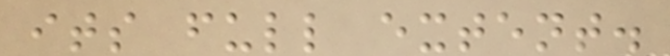its full extent.
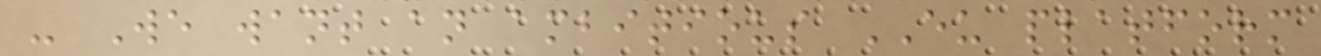- We want an ambitious EU platform
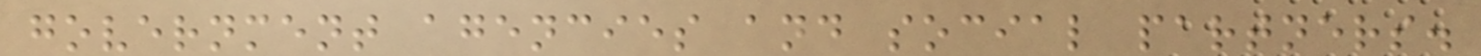government agencies and social partners.
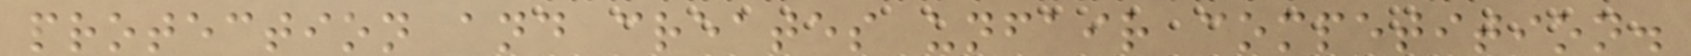protection and creates unfair competition.
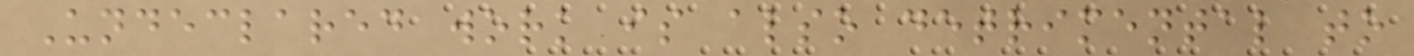Undeclared work is also detrimental to
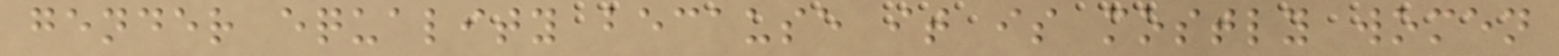gender equality because it is mostly women
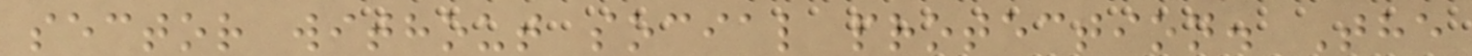sector without social protection. The
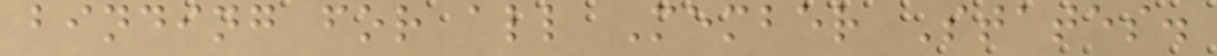binding for all Member States.
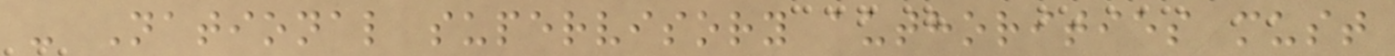- National supervisory authorities must
